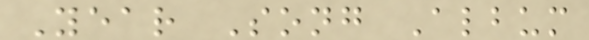Year Song Album
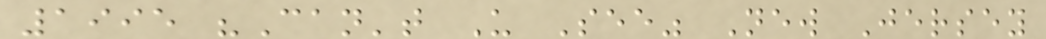1995 "Can't U See" New Jersey
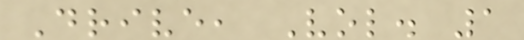Drive, Vol. 1
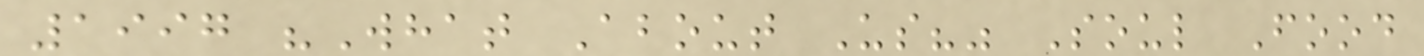1997 "What About Us?" Soul Food
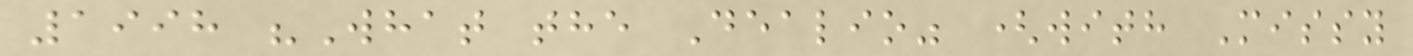1998 "What the Dealio" (with Missy
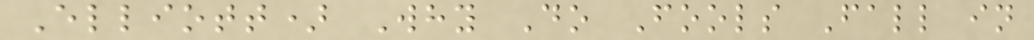Elliott) Why Do Fools Fall in
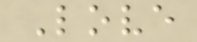Love
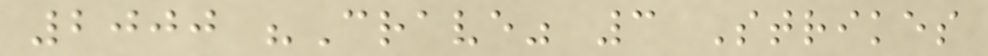2000 "Crave" 3 Strikes
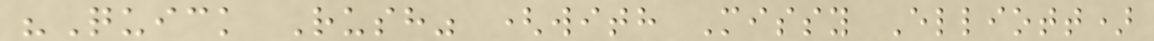"Quick Rush" (with Missy Elliott)
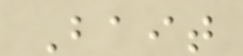Bait
